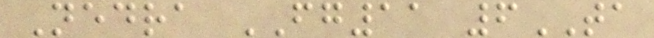Nedra FG11 6TA
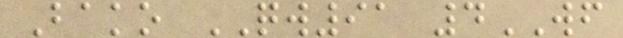Bako QW91 4WF
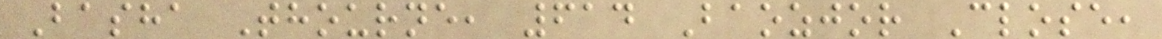Basha Thourne, 614 Baozjor Close,
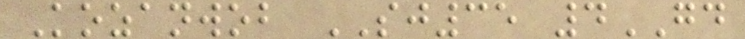Kozanwob SJ35 4GD
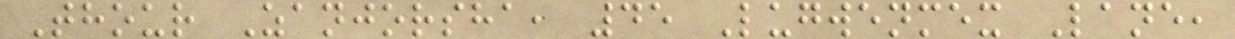Thour Zanjorsha, 45 Lugwenmex Lane,
